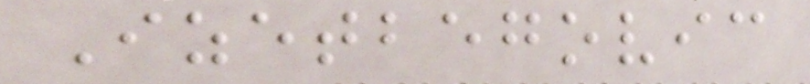Izetbegovic
